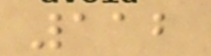112
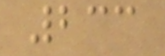233
